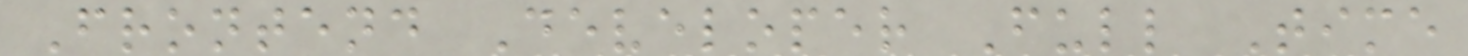Frontend Developer Full Time
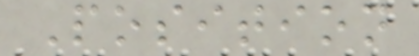Position
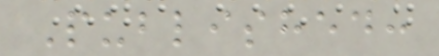Published:
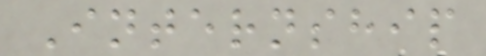Internship
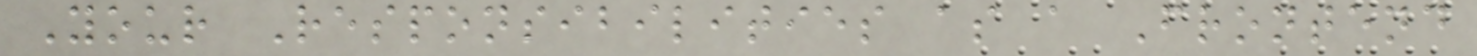Your Responsibilities as a Frontend
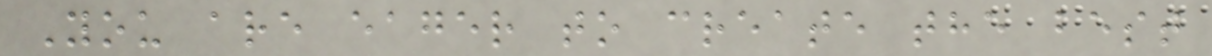You are eager to create the best
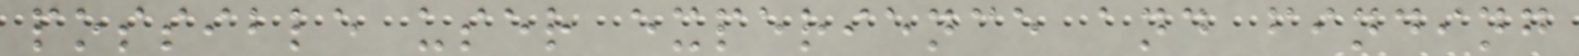possible user experience and finding
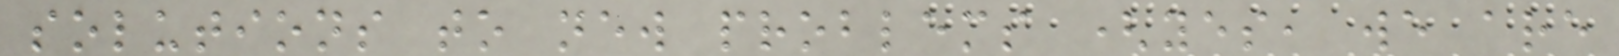solutions to new problems (yes, we are
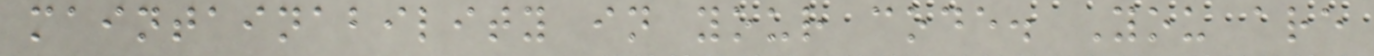maintainability in your code. You are
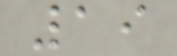19
